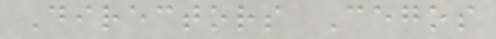Directors Cegos
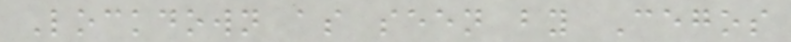Lockdown as seen by Cegos
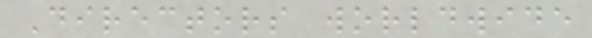Directors worldwide
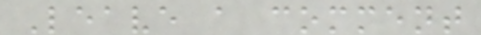Leave a comment
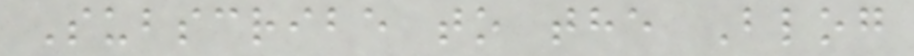Subscribe to the Blog
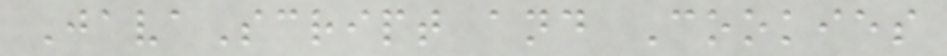JavaScript and Cookies
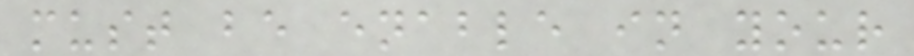must be enable in your
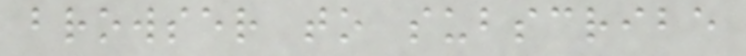browser to subscribe
